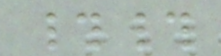##
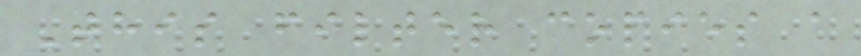This filter copies a
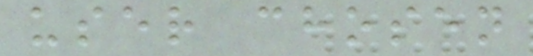user chosen
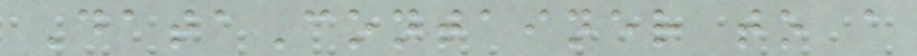DataContainer to a
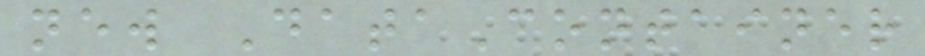new DataContainer
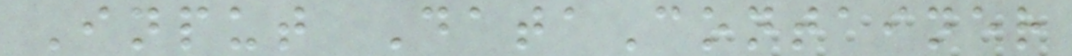Input DataContainer
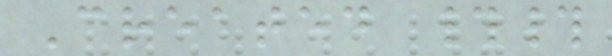Created ##
